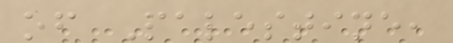of Palestine,
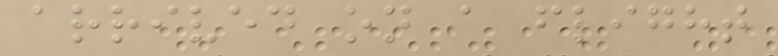arrived on a flight
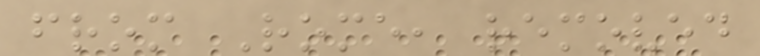from Rome, removed
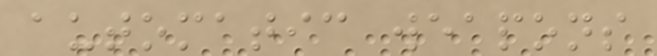automatic weapons
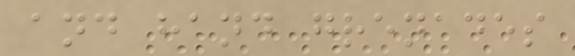and hand grenades
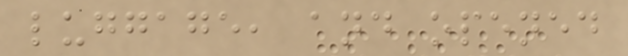luggage, and opened
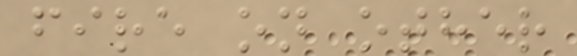fire on other
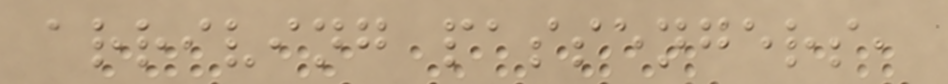arriving passengers,
